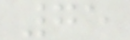75
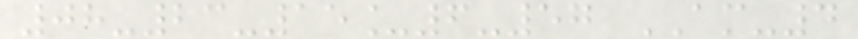08-23-15_6-57 AM-4
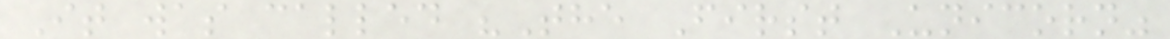It was called "The First Unicorn"
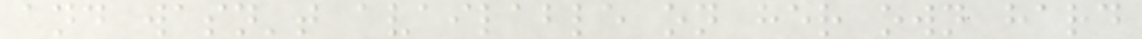and wasn't available on her own hard
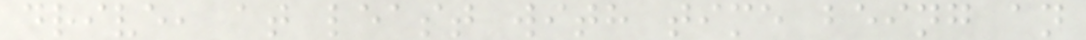drive, at least with time being an
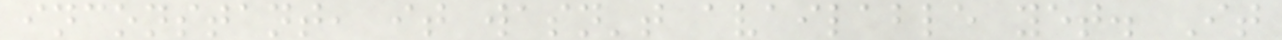inconstant, it wasn't available yet. It
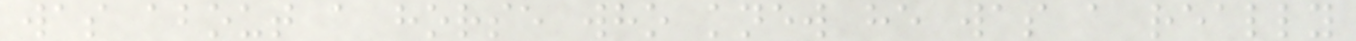was about a horse who knew he was a really
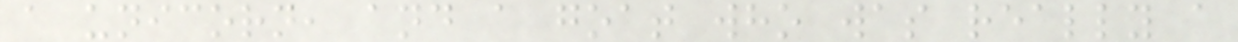a unicorn, and a goat who was really a
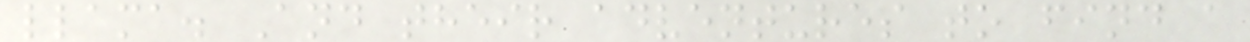llama. And their adventures to find a
